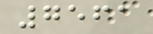7561
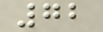72
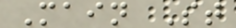Main St
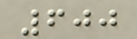600
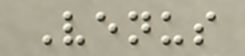Venus
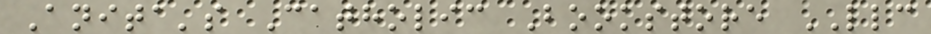Anita's Catholic Bookstore LLC
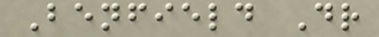Benfield Dr
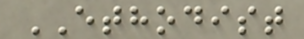ETHODIST
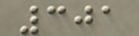301
